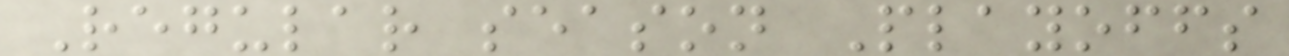Regular season Playoffs
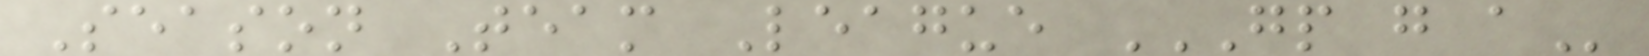Season Team League GP G A
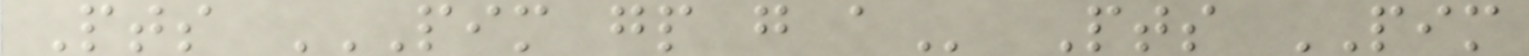Pts PIM GP G A Pts PIM
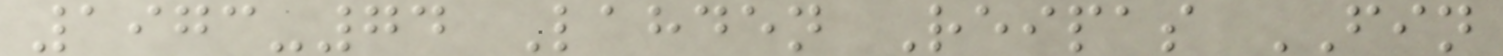1973-74 Lahden Reipas FIN
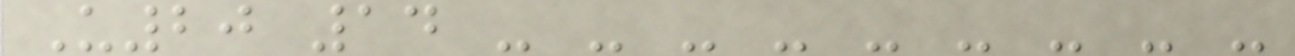U20 14 - - - - - - - - -
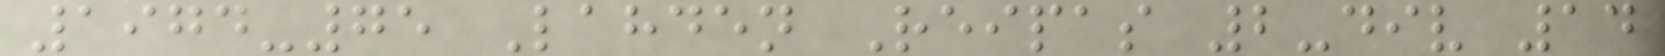1974-75 Lahden Reipas 2-div 14
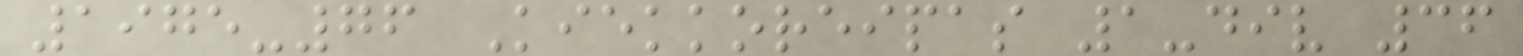1975-76 Kiekkoreipas 1-div 36
